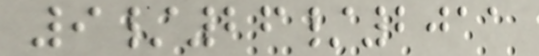9/26/2011
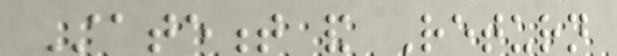Statement and Return
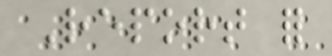Report for
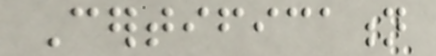Certification
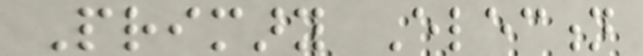Primary Election
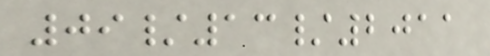09/13/2011
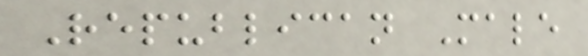Republican Male
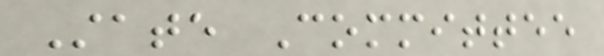State Committee
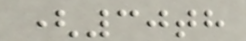(30th
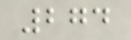274
